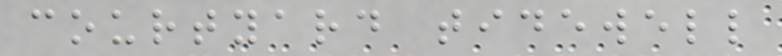courtyard tidewell
